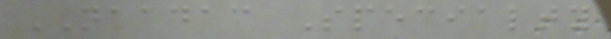NAADAC Specialty
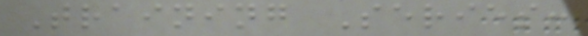Training Series:
